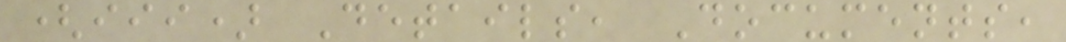(iii) Details, Documents,
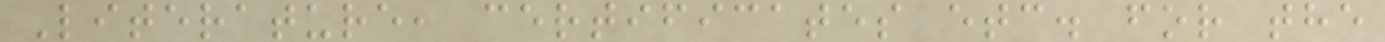Literature, certificates etc. for the
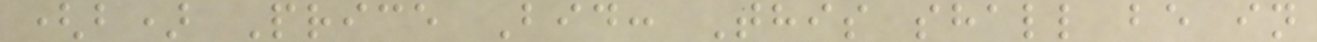(b) Price Bid: This shall be in
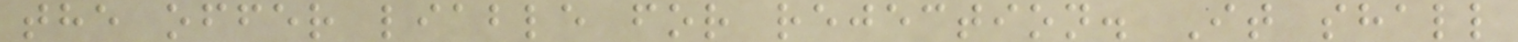the offer liable for rejection. It shall
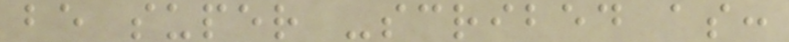be super -scribed as:
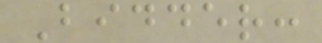Bidder:
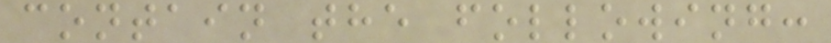contain the following:
